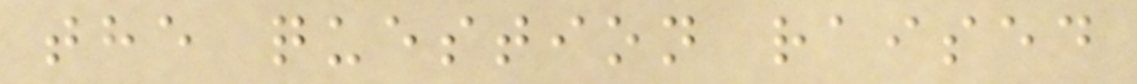the question raised
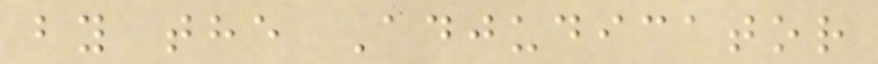by the Adjudicator
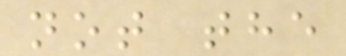not the
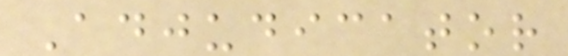Adjudicator
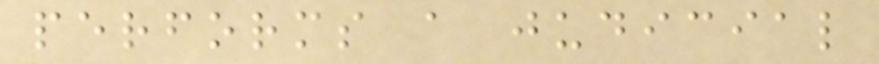performs a judicial
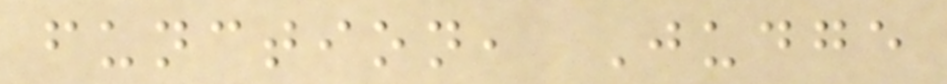function, Judge
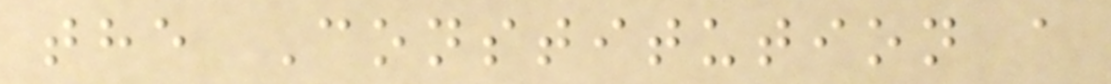the Constitution a
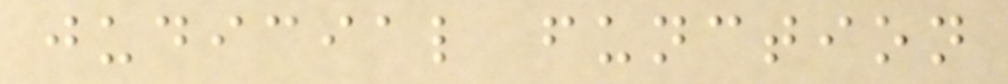judicial function
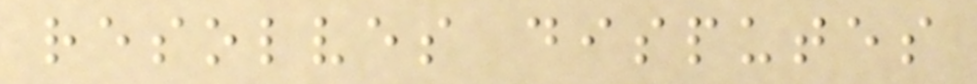resolves disputes
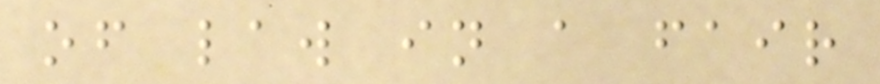of law in a fair
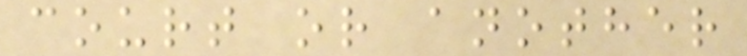court or another
